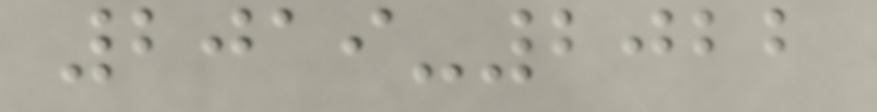2019-2022
